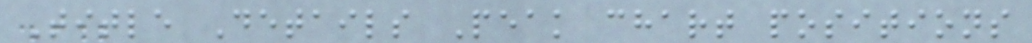Title Details Peak chart positions
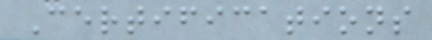Certifications
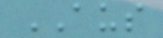AUS
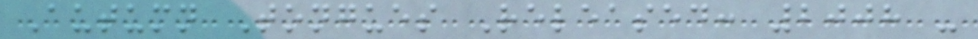Autumn Tongues Released: 2008 -
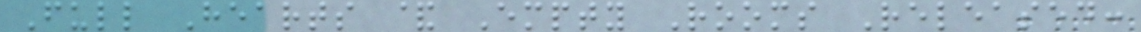Full Hearts & Empty Rooms Released:
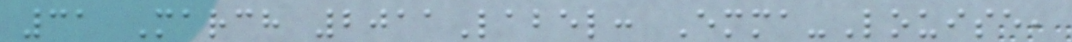31 March 2011Label: Emma-Louise,
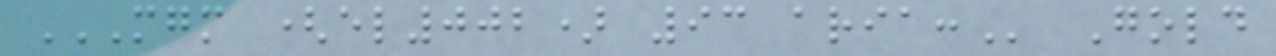MGM (EL002) 93 ARIA: Gold
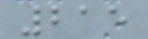215
